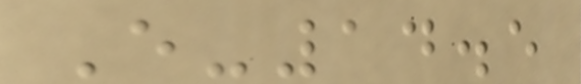E-14.5
